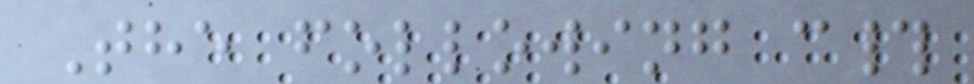The following c#
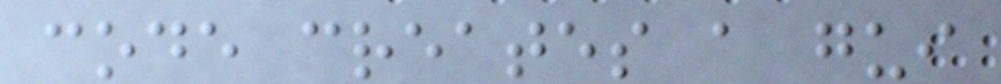code creates a gui
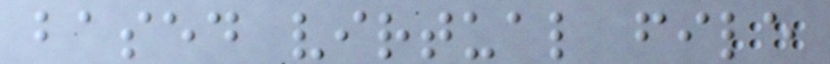based virtual file
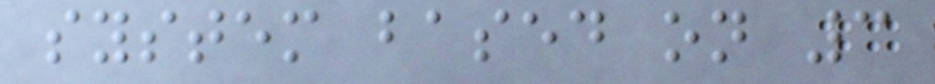system based on 3
